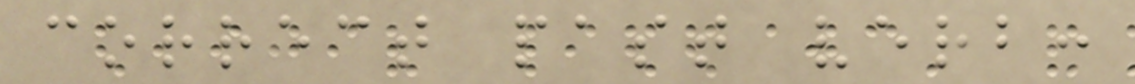correct past verb:
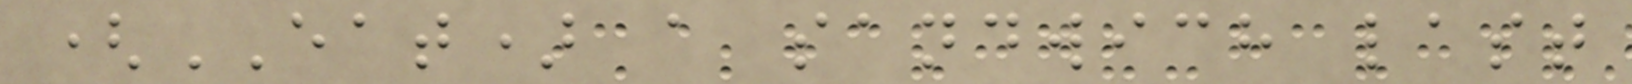(EAT) a sandwich last
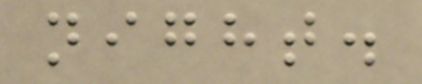night.
